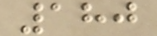180
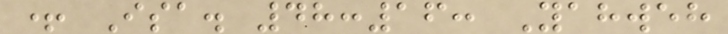+ Isa. 48:16: Yahweh
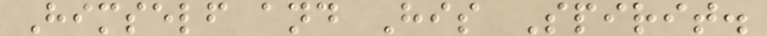Himself and His Spirit.
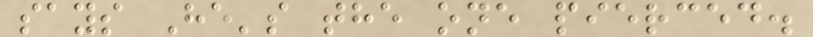says He's the one pierced.
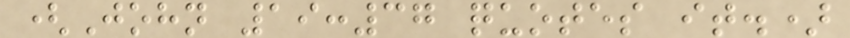(John 19:37 quotes it.)
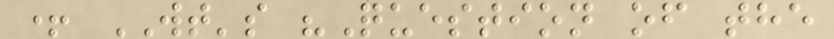+ WT's "Question of the
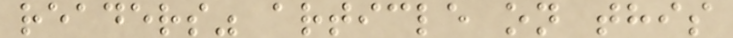readers" article on this
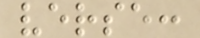verse:
